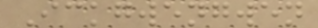Ickgwengwen
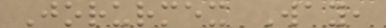Jorurmex Way,
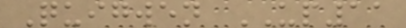Quigwen UP11
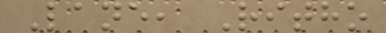Lane, Ritho
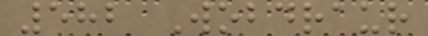582 Wobdraur
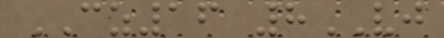CZ16 8VJ
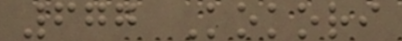677 Kokori
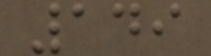149
